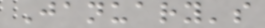January's
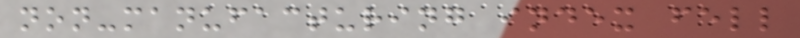non-manufacturing index fell
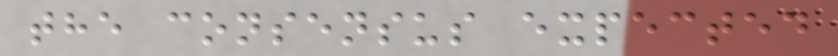the consensus expected
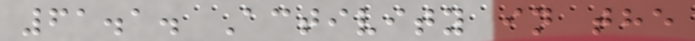61.1. Activity in the
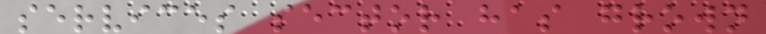services sector has grown
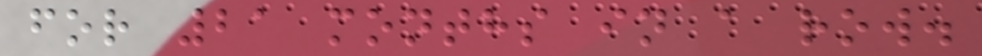for 21 months in a row.
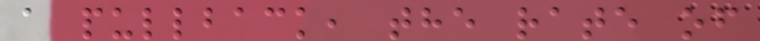a pullback, the rate of
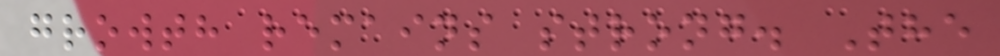growth remains strong. The
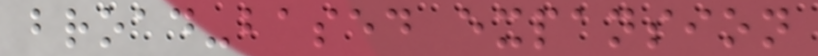broad-based expansion
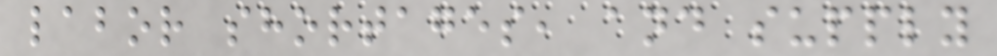labor shortages, and supply
